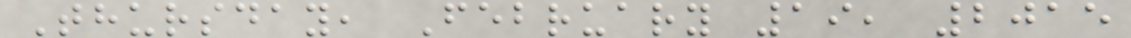Thursday, February 19, 2015
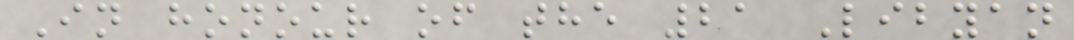In honour of the 21 Libyan
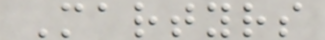Martyrs
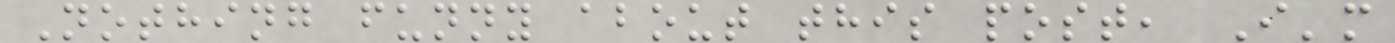Nothing funny about this post, I'm
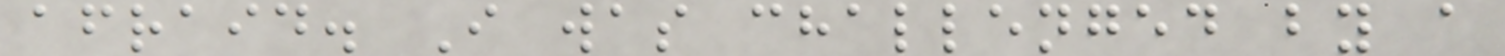afraid. I was challenged by a
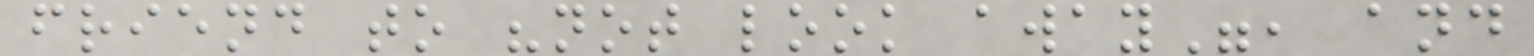friend to "not look away", and
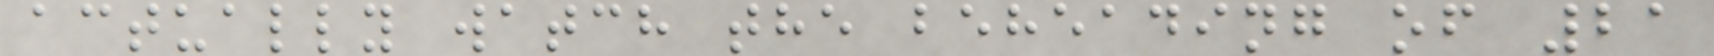actually watch the beheading of 21
